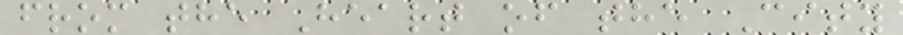from the Heart of the City
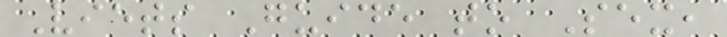Viets Guide to Sex,
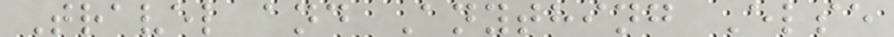Travel and Anything Else
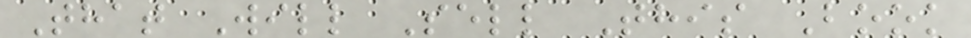That Will Sell This Book
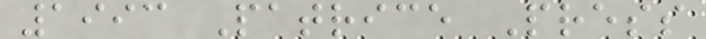1993 Patrice Press
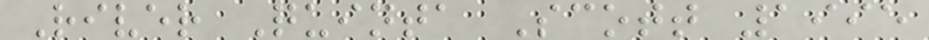River Quinta Scott 1995
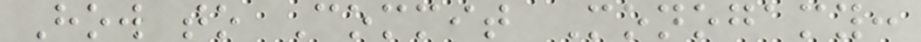How to Commit Monogamy:
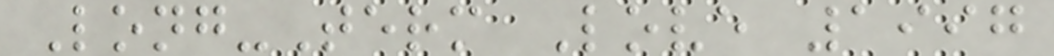Long-Term Love 1997
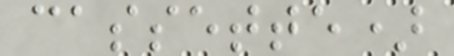cassette)
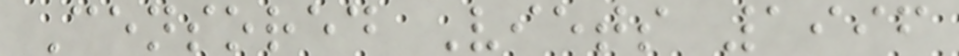Censored Viets 1996
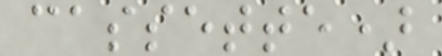cassette)
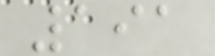191
